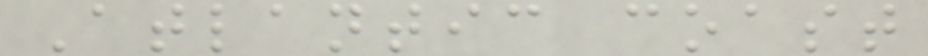Atlantic coast
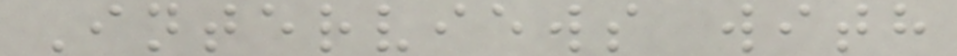Interviews with
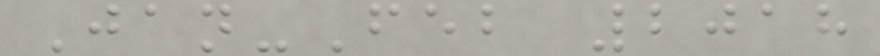Jan-Feb 2018
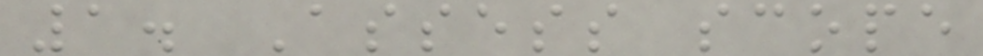1. Assess scope
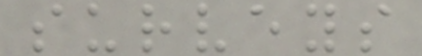surveys
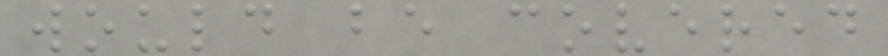would be covered
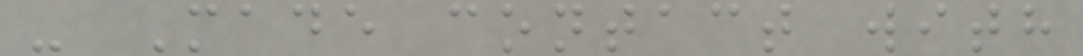- Made contact with
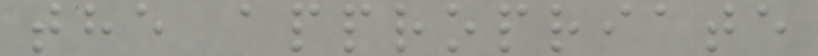the appropriate
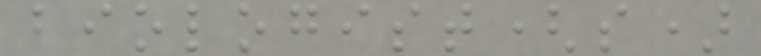biologist(s)
